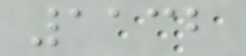1132
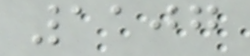1107
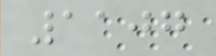1107
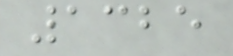1325
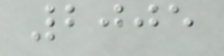2005
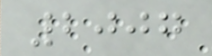2007
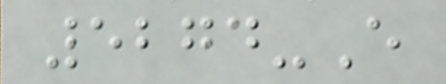5274-E
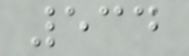534
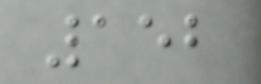152
